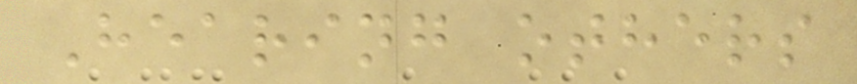Hearing others
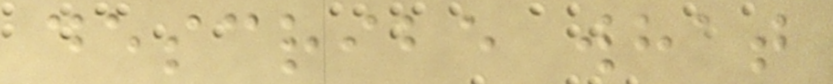describe what
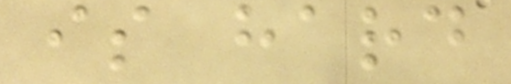is hard
